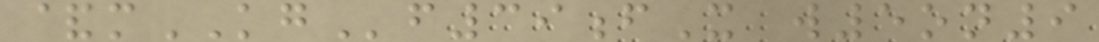&mKGf39fX w5on9
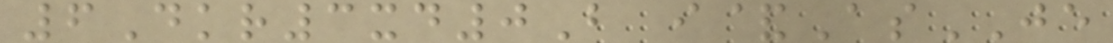6Dkr3xd0B i&AsJE
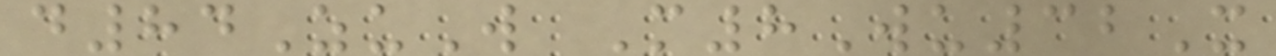d84ZuW M8Wu32X
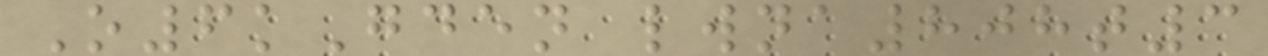O6kGden lwna808t3
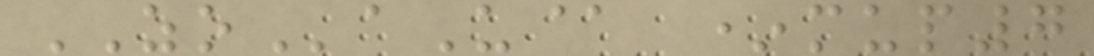ZOaU@ *mup7
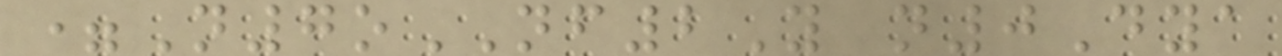=N7oNF2Y n0Dya
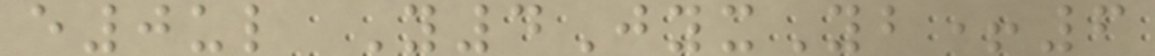e0ul Y4JyxYb+6
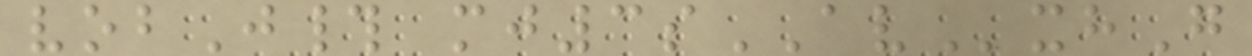vobJ# mj3sAVxhG
